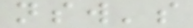nsw's
